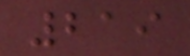219
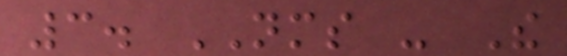3. NMS - The
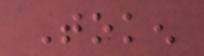Token
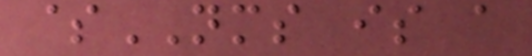$NMS is a
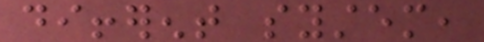different system,
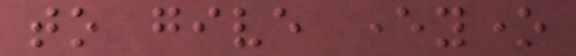to give everyone
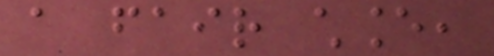a fair chance,
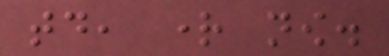today, right now.
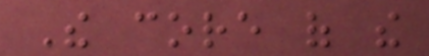The core of the
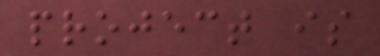project is
